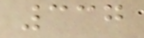337
